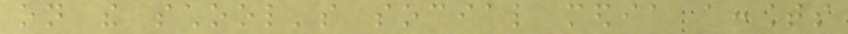on the school's social media accounts
